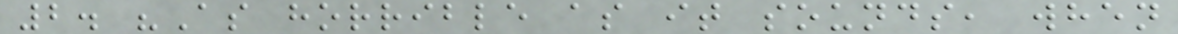2. "As horrible as it sounds, when
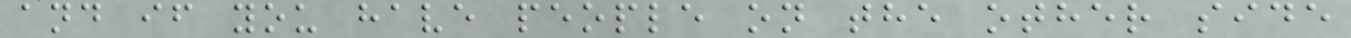and if you have people on the other side
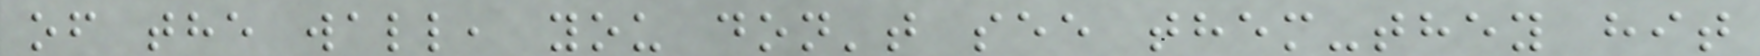of the wall, you don't see them-they hit
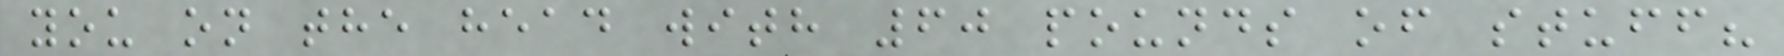you on the head with 60 pounds of stuff?
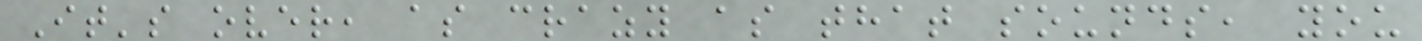It's over, as crazy as that sounds, you
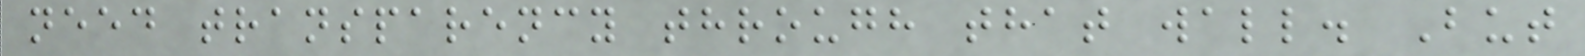need transparency through that wall. But
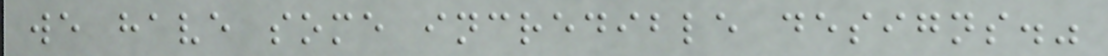we have some incredible designs."
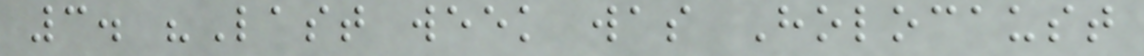3. "Last week was Holocaust
